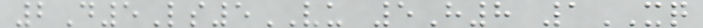2D5Ls5VU 5H8 1XQ
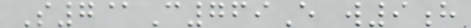S7@C769E w9h
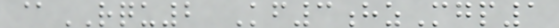@RQU2 Kf3hzMgp1
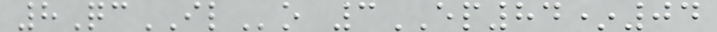8QcILo 3EP84*04
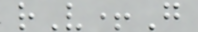rV+G
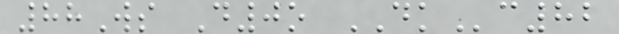88Ws D0o DKc82
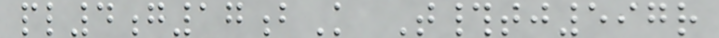pl4g17bK T#tj597r
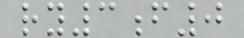ry3f0
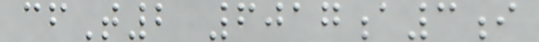cfT2 6017a3i
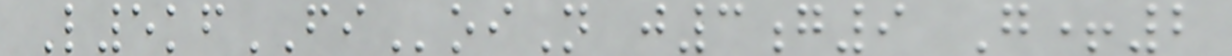L5kfFIoiN j3g9 G+2
